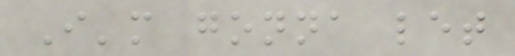I'm gonna let
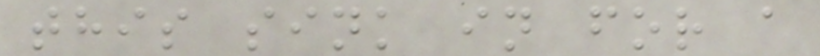this sink in for a
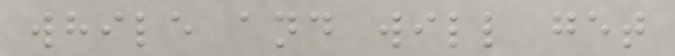while and will get
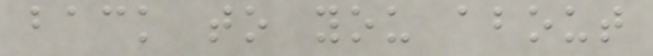back to you about
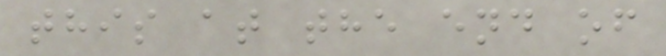this at the end of
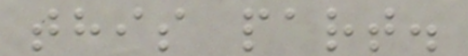this part.
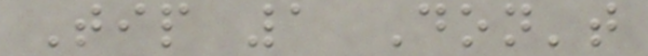Tip 1 Don't
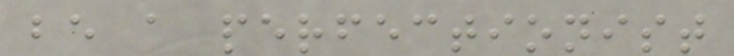be a perfectionist
